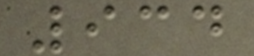934
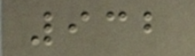932
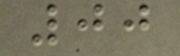00
